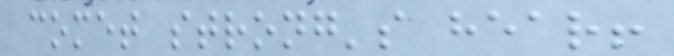comet strong's hear!
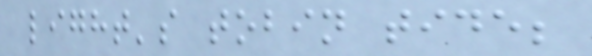light's tobin tide;
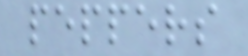peppers
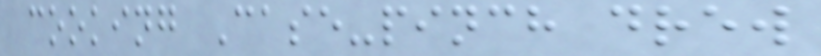cooking Case-pinch drew
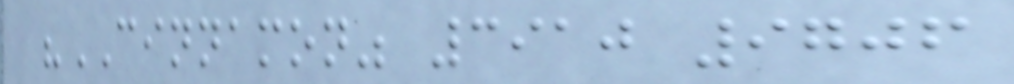"CINNAMON" 3910 9706
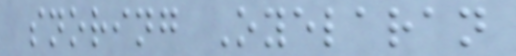snoring Oyelaran
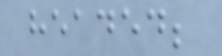headed;
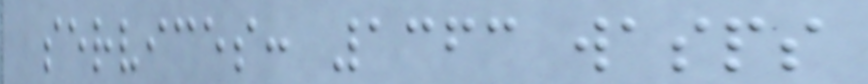services: 1363 wasps
